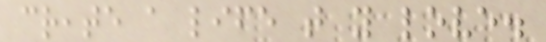create a life that you love.
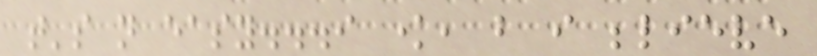that's not easy...i know, but i believe
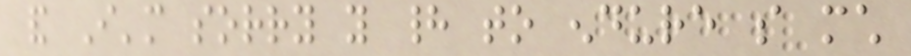and I'm sorry you had to endure so much
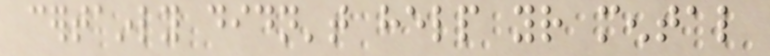certainly didn't help your mental
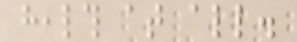health at all.
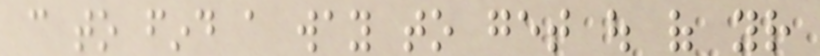can to find a way to get out of your
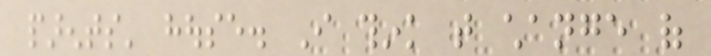parents' house. I think that change of
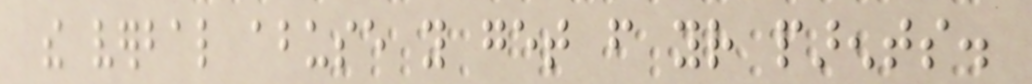the verbal abuse you get from your parents.
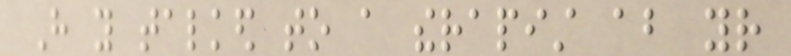Have you talked to a therapist about your
